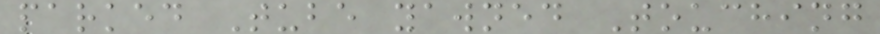parked Tube yawned Touching
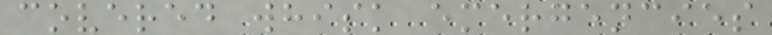covered whisk emergencies
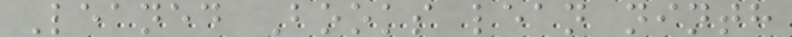Leaned Books lean ninth
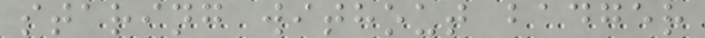staring without badger
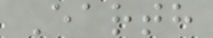Earth
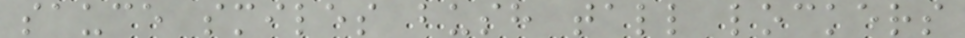sauce smiles bush tall lockers
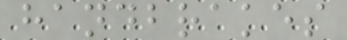handbrakes
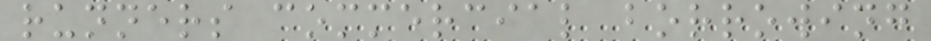runners commercial borrowing
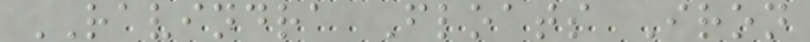RAVINDRA Floats Iron
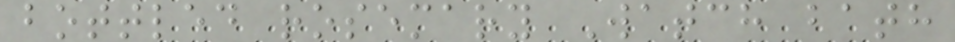bottled rosemary Watch bath
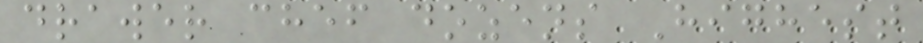drawer chef dozens Highest
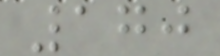170
